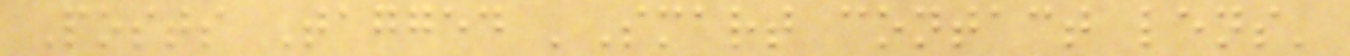Posts Tagged 'Smart contact lens'
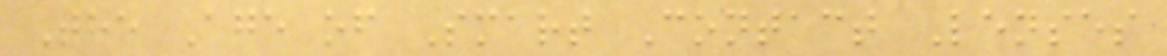The Age of Smart Contact Lenses
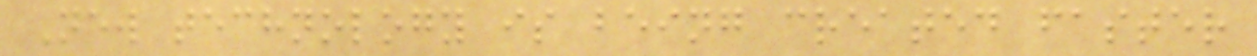New technology is being created faster
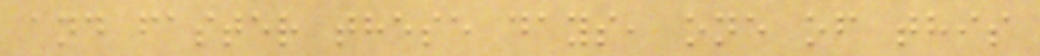and faster these days, one of this
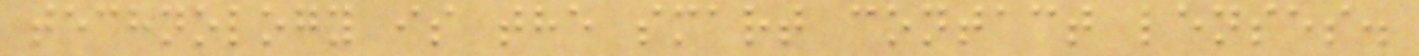technology is the smart contact lenses.
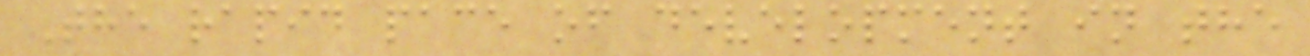The rapid pace of development in the
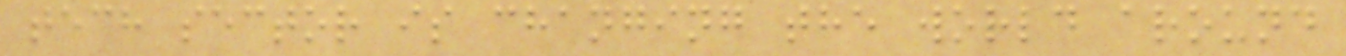tech sector is changing the world around
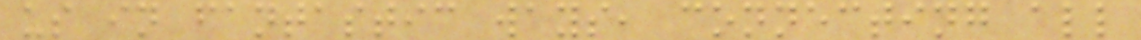us in fantastic ways, connecting all
